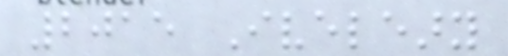2015 Iveleary
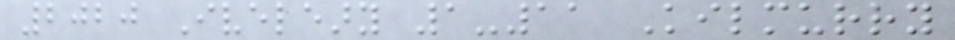2020 Iveleary 1-11 Kilmurry
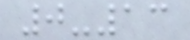0-13
